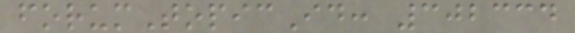forumTopicId: 302334
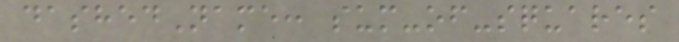dashedName: sum-of-squares
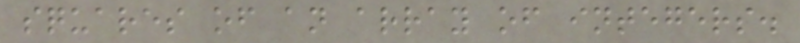squares of an array of integers.
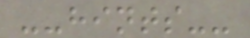--hints--
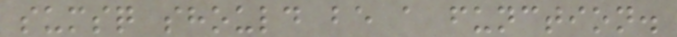sumsq should be a function.
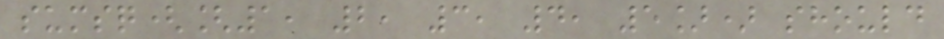sumsq([1, 2, 3, 4, 5]) should
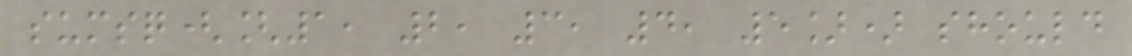sumsq([1, 2, 3, 4, 5]) should
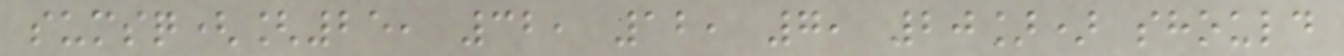sumsq([25, 32, 12, 7, 20]) should
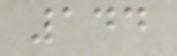144
